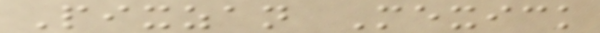Pixzan Mexick
